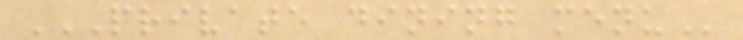PRIVATE DINING MENU
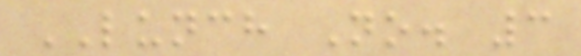LUNCH No. 3
